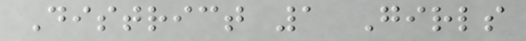District 1 Girls
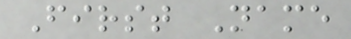First Name
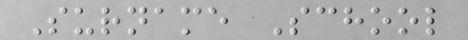Surname School
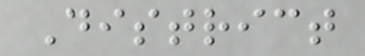District
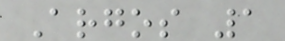Argos 1
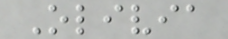Olivia
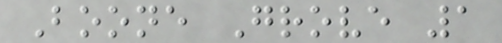Boone Grove 1
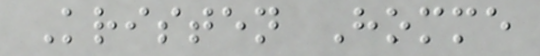Kristen Homme
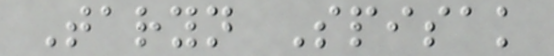Taryn Spisak
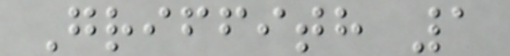Griffith 1
